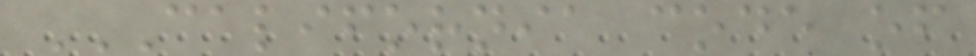CALIFORNIA CODE OF
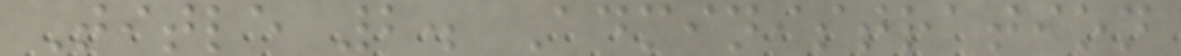Title 2. Administration
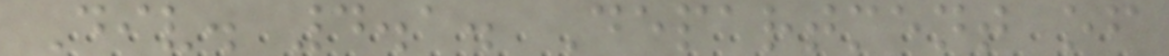Div. 4.1. Department of
